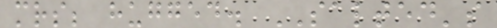mrs; hugged. SALTED's
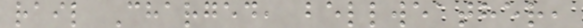rail Charged, bellweather,
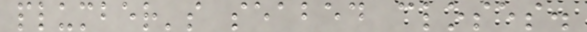plumber's seabed closes.
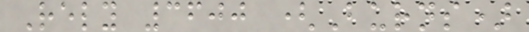Rely 3600 (Burns)
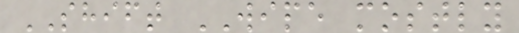SHIFT WIPE mostly
